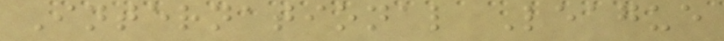International League
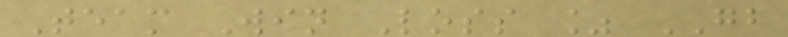Team Win Loss % GB
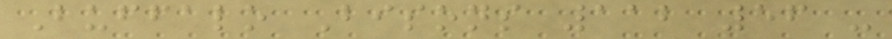Buffalo Bisons 112 56 -
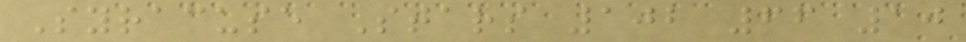Syracuse Stars 102 66 10
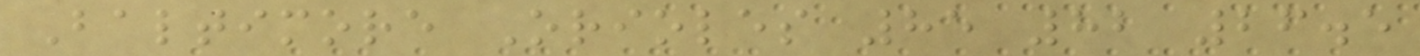Baltimore Orioles 85 82 26.5
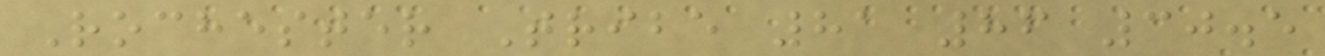Rochester Tribe 81 86 30.5
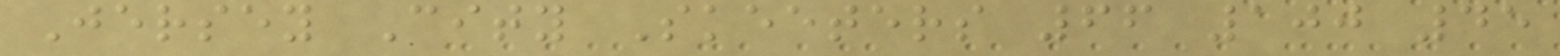Jersey City Skeeters 66 100 45
